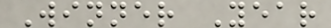Winner Year
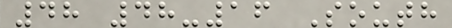48 48-16 South
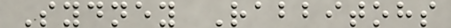Sydney Rabbitohs
